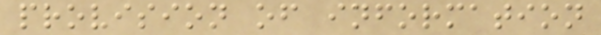provision of information
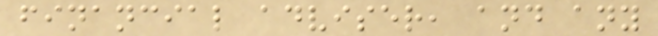financial adviser, and any
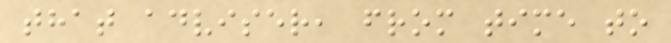that adviser, from time to
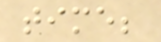time;
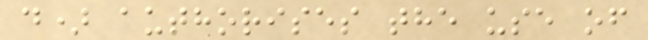d) authorises the use of
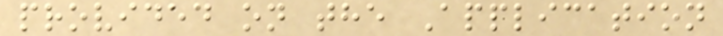provided on the Application
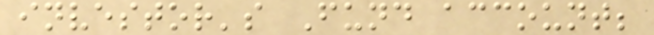investor's Fund account;
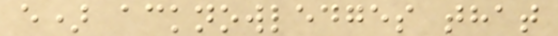e) acknowledges that
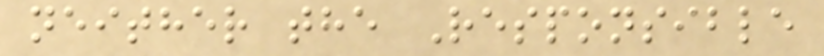neither the Responsible
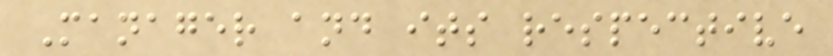Manager and its respective
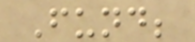Fund;
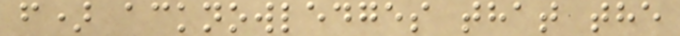f) acknowledges that the
